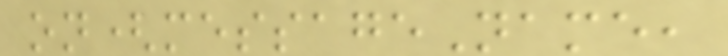on(messageName,
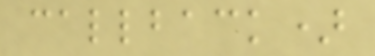callback)
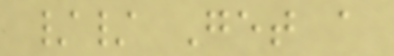// Get a
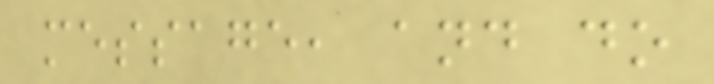message, and do
